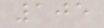105
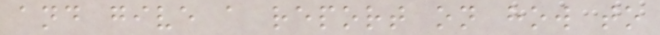and give a report on how to
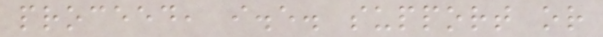proceed, i.e. support or
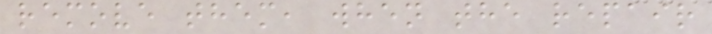remove them, when the repair
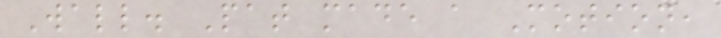Wall. Pat made a Motion,
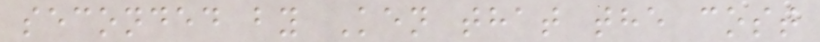seconded by Ken that the cost
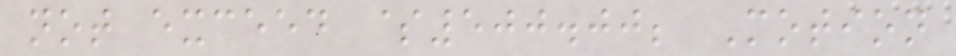not exceed $500.00; Motion
